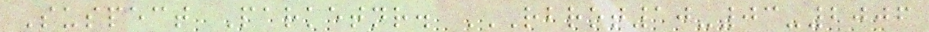Suspect Parketnr. RBROT10-03-2006
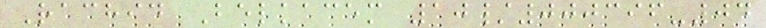Rachid Belkacem 10/000396-04
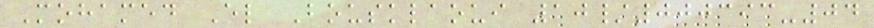Mohamed El Bousklaoui 10/000393-04
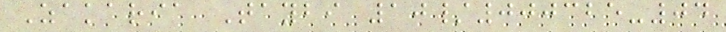Zakaria Taybi 10/000325-04
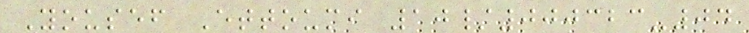Yousef Ettoumi 10/000323-04
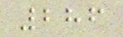286
